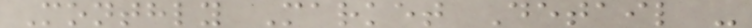Monthly Market Detail -
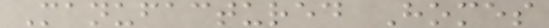Manufactured Homes
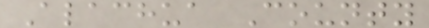Alachua County
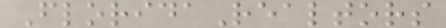FloridaRealtors
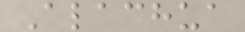Alachua
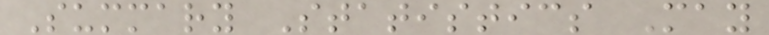Summary Statistics May
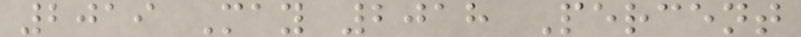2019 May 2018 Percent
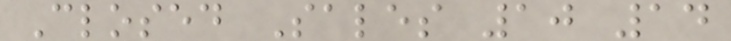Closed Sales 10 14
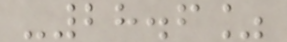-28.6%
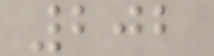202
